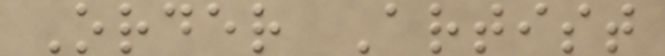Order Artist
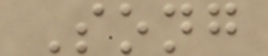Song
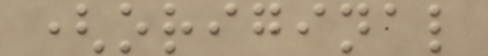(original
